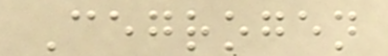Cegrogen
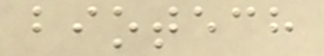biotech
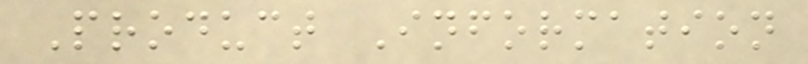Product Information
